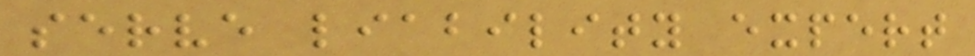serve liability expert
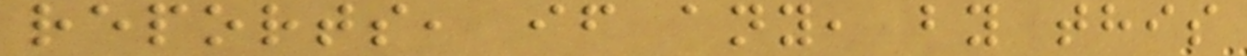reports, if any, by this
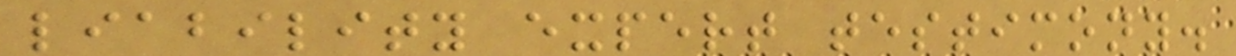liability expert testimony.
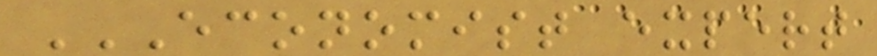ECONOMIST EXPERT
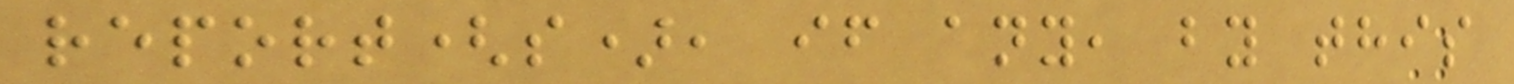report(s), if any, by this
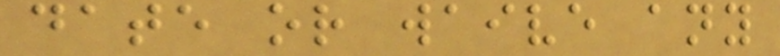date or waive any
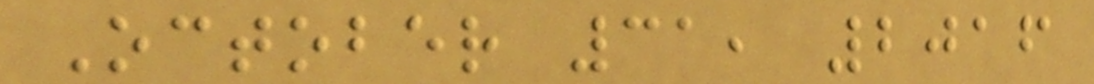October 31, 2016
